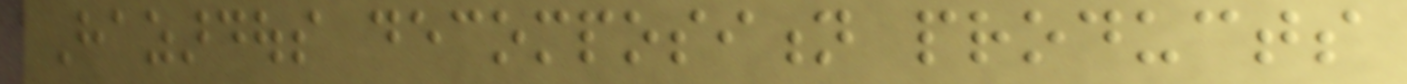Hazardous decomposition products
